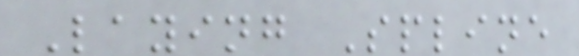Laying Spline
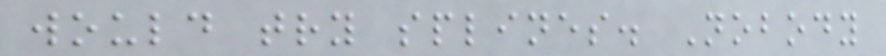would try splines. Nobody
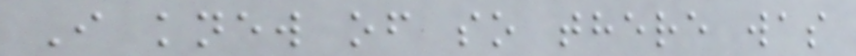I knew of so there was
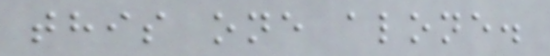this one alone.
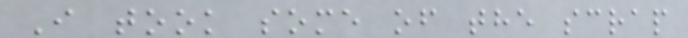I took some of the scrap
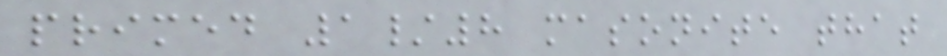primed 1/8 masonite that
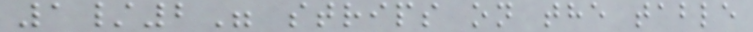1/2" strips on the table
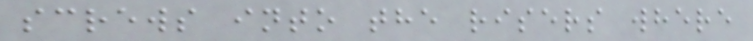screws into the risers where
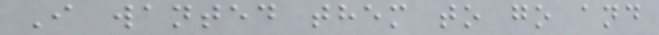I wanted them to go and
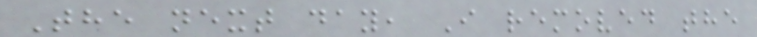The next day, I removed the
